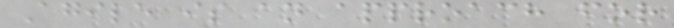Agile is an approach for
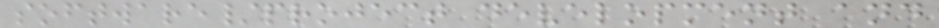software/project development and
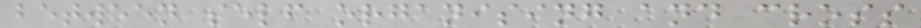between self organising and cross
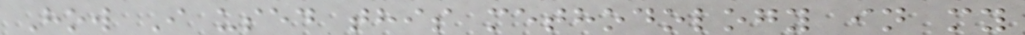How I used this methodology in my
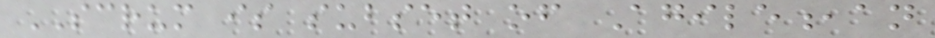SCRUM is subset of Agile,an
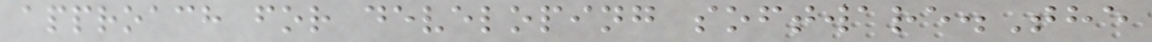approach for developing software.The
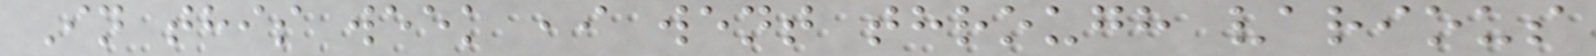In this week ,i went through various
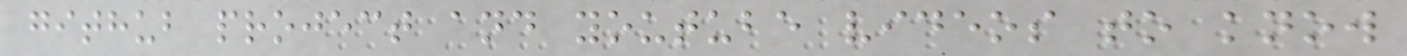github project and youtube videos to know
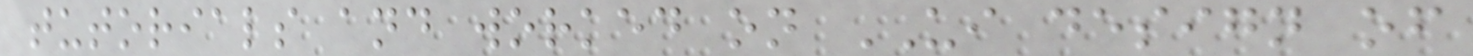tutorials and worked on UI design of
